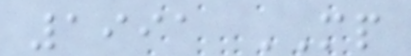1991 MP
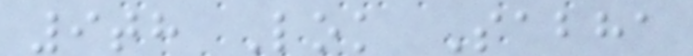9th Lok Sabha
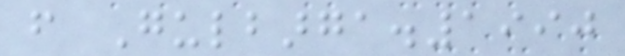from Gulbarga.1990
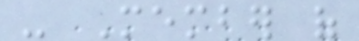- Member of
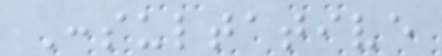Consultative
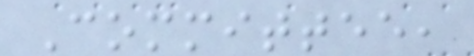Committee,
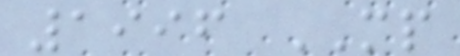1996 MP
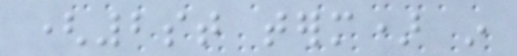(2st term) in
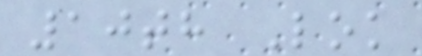10th Lok
